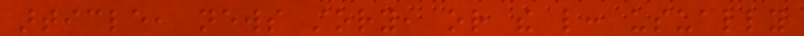article, news story, or the like: usually
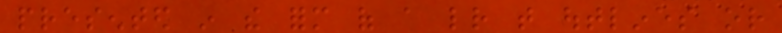presented in the form of a letter that outlines or
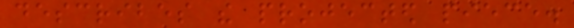describes the projected piece.
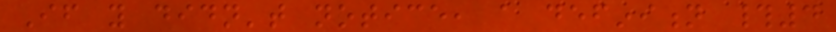If you didn't notice, a definition #4
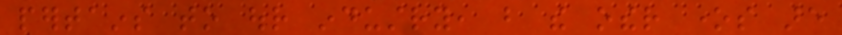pertains to our industry, but the other ones are
